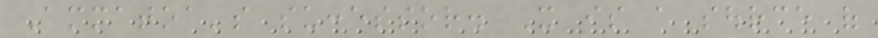Ammatoa's successor. It is a source of
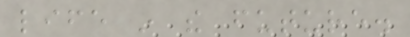life in the future.
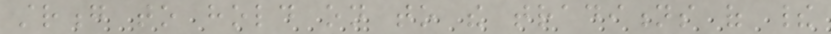strong to hold on to the traditions of their
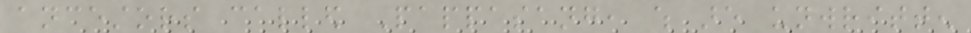ancestors called Pappasang, which are unwritten
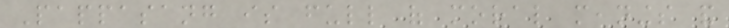Pappasang is full of moral meanings and
